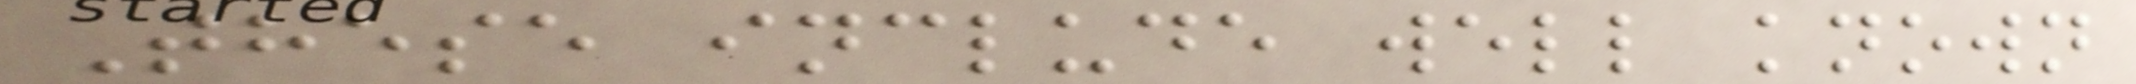These include well known
